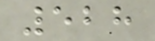528
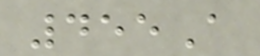455A
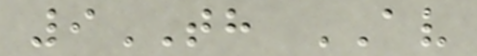9TH AV
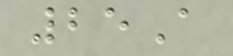25A
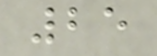25
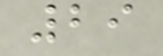29
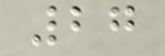27
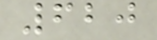620
